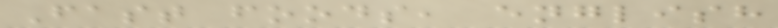Fast foods, english
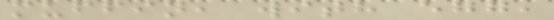muffin, with egg,
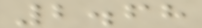2.68
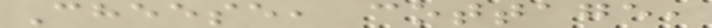Cheese, cottage,
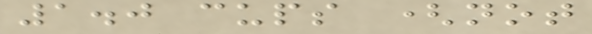1.0 cups (not
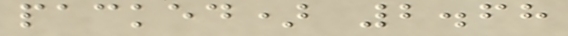packed) 2.68
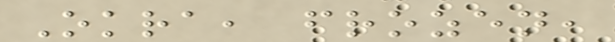Okra, frozen,
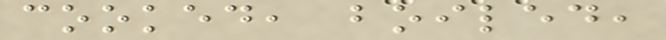cooked, boiled,
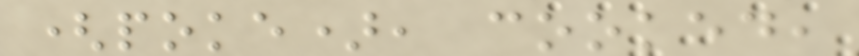(poke), cooked,
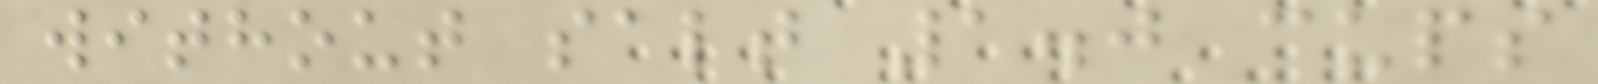without salt 1.0 cups
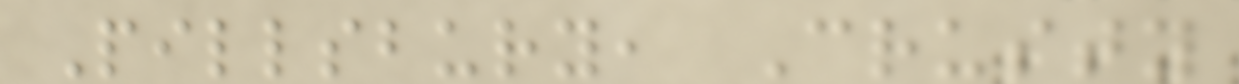Pillsbury, Crusty
